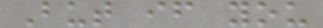But if you
